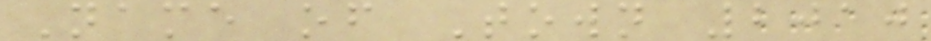Name of Town 2010
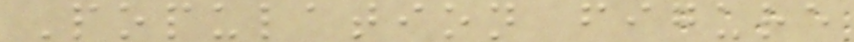Population figure
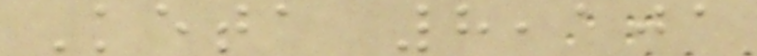Keta 8,101
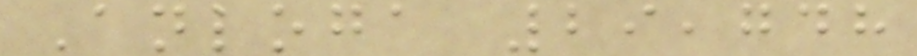Anloga 29,748
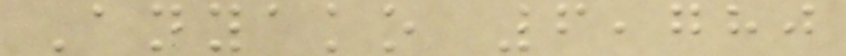Anyako 6,780
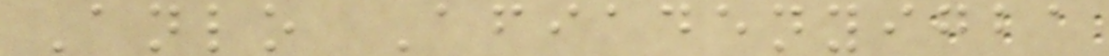Anlo Afiadenyigba
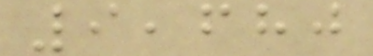9,680
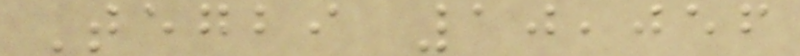Tegbi 10,056
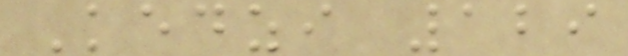Kedzi 129
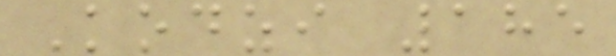Kodzi 185
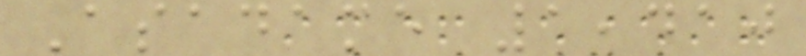Asadame 1,410
